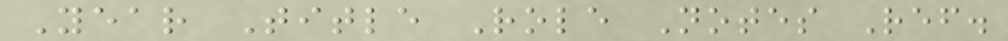Year Title Role Notes Ref.
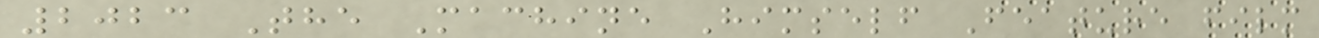2023 The Machine Himself Feature film
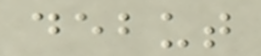debut
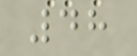48
